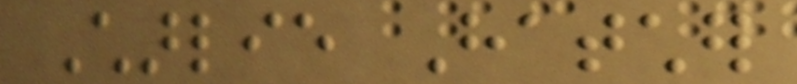Charlie Hatcher
